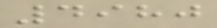4980
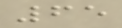65
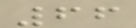66
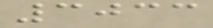3033
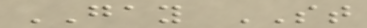GAY ST
